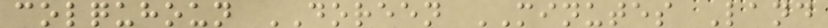colquhoun DOREEN MINUTES Land
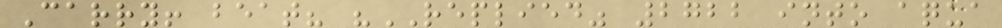Carry! beat? "REPLIED" 2722 into aqua
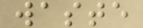waste
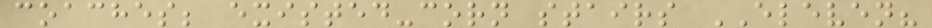coaches; existed-corn stairs ELEVEN?
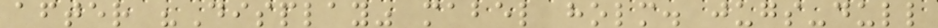after "Display" mabel holm. jugs-dull
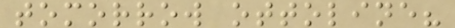tomorrow ottoline?
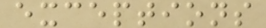exceptions
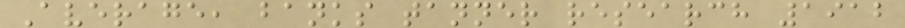Average, banks tanner research 1912
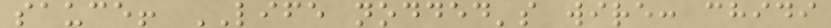sauce! LIFE nodded's wire: chidi
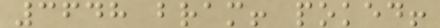3648 bram! poked!
